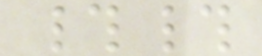##
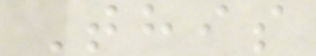This
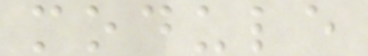module
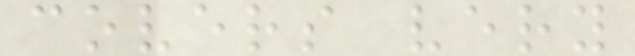covers very
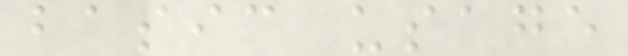basic usage
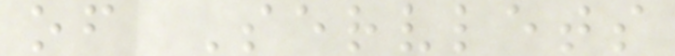of Servlets
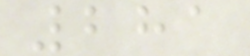281
